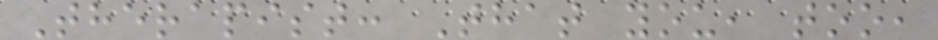Therapist: That you, too,
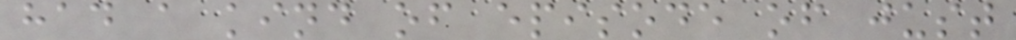had a kind of episode of just
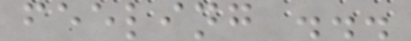feeling ...
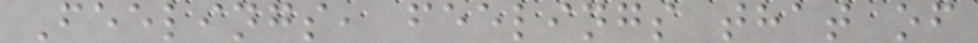Feelings, feelings that of
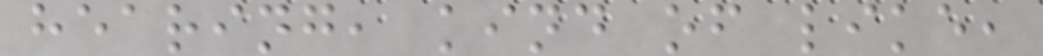hearing, kind of like,
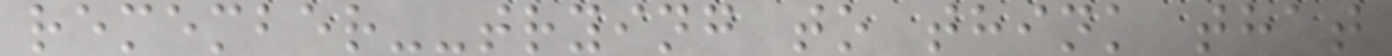remember--trying to think that
